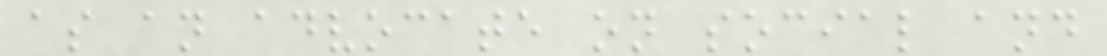as an advocate on social and
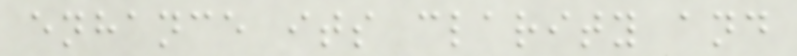enhance its clarity and
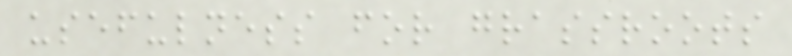usefulness for grassroots
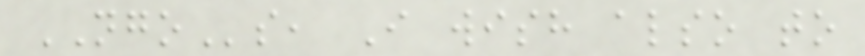NGOs, I wish also to
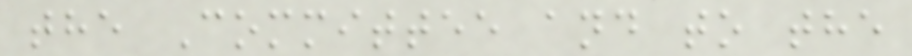the Committee and to the
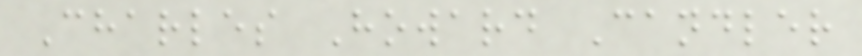Charles Howard Candler
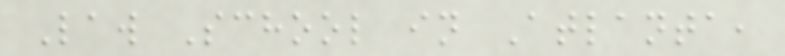Law School in Atlanta,
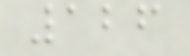126
